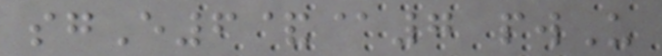sgE6&@7 pwU
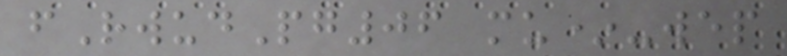fRwudPg06 mu*-wep
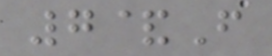7&F
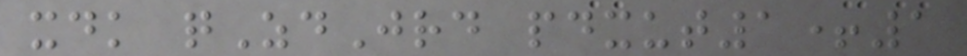xdk qZdJrd pdxut1+1
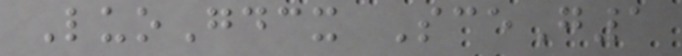LuoGdcx SceG1
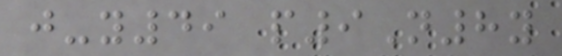j-y49 p9N8y
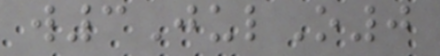w3JulO0
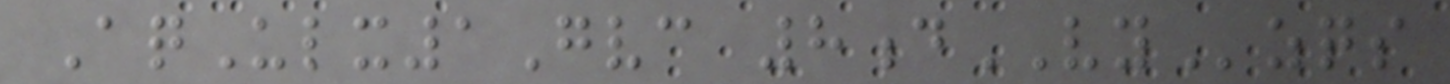AqUlx1Gvc 8dVYzqs
